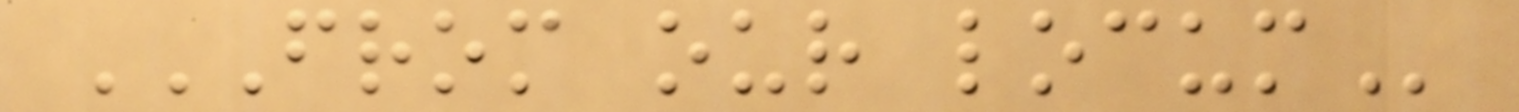FROM OUR LOCUM
